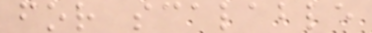for scalable
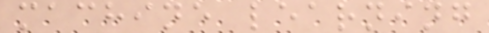machine learning
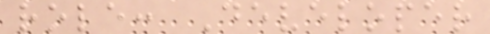role: Developer
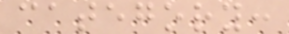category:
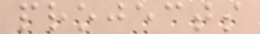projects
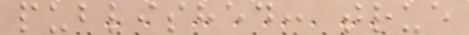published: true
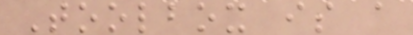Toolbox is a
